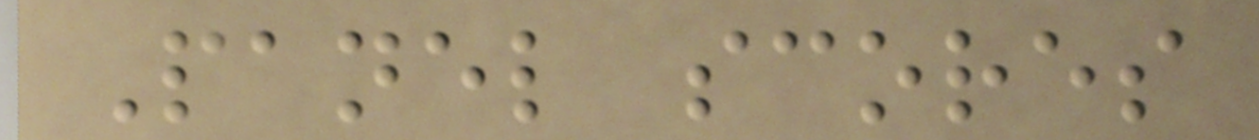Panel scores
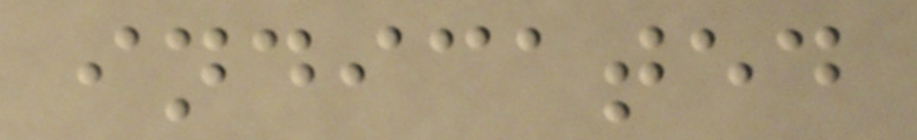indicated
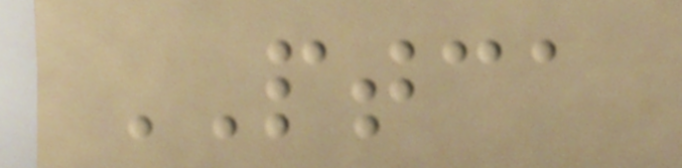PTCA
